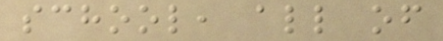school, all of
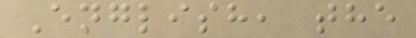English, the
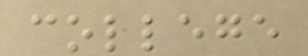college
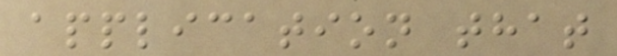application that
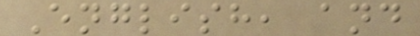English, and
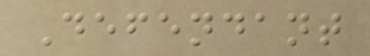Defendant
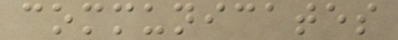communicates
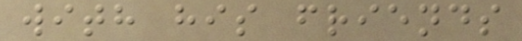with his friends
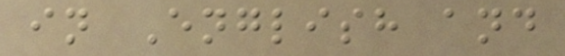in English and
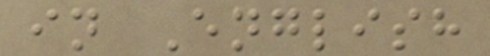in English
